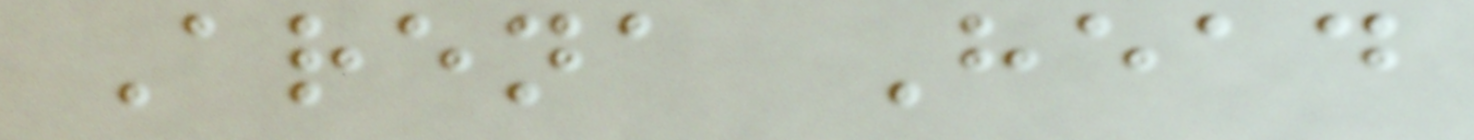Arena Head
